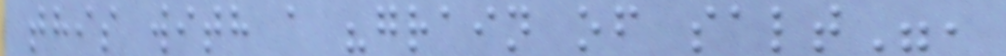this with a "grain of salt",
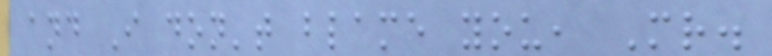and I don't blame you, Mr.
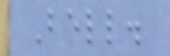Bell.
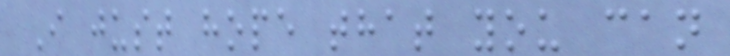I just hope that you can
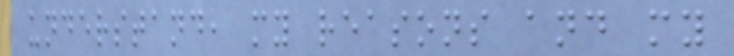understand, my reasons and my
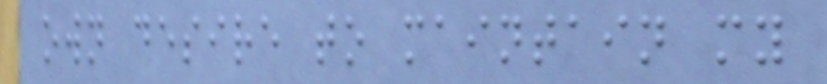own desire to maintain my
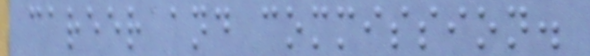career and commission.
